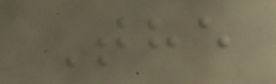The
